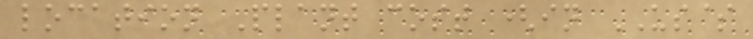location Plant cost (in US$
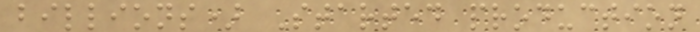billions) Started production
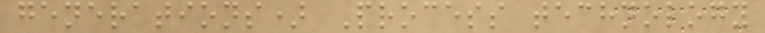generations) Process technology
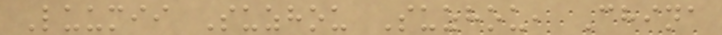Luumii Suzhou Suzhou, China
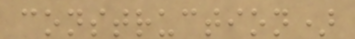construction)
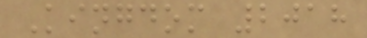Kingdom 2018
